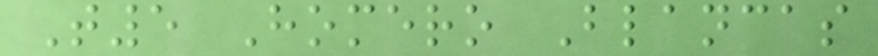T5 Homero Blancas
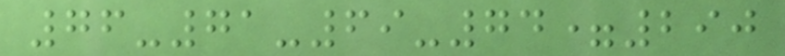76-71-69-74=290
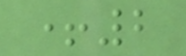+2
